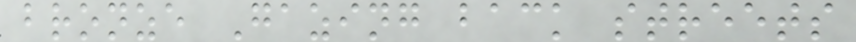bronze Gazing back streets
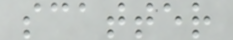scatter
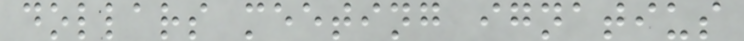dollars meeting ignatius
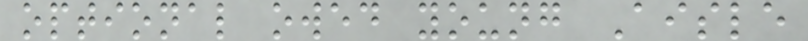optional owed young Aisle
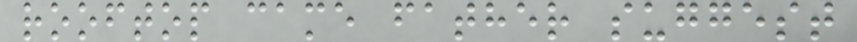rooftop came father suggest
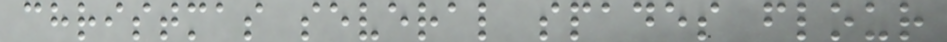christmas several spades flour
